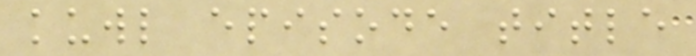kuwl episode title
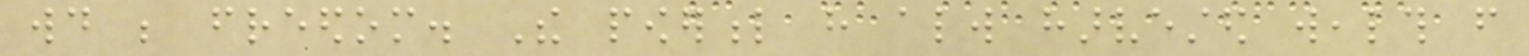would be freedom. The powerful have always harvested wealth from
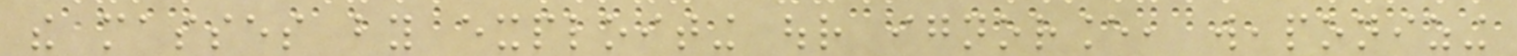the masses by exploiting our ignorance, weaponizing
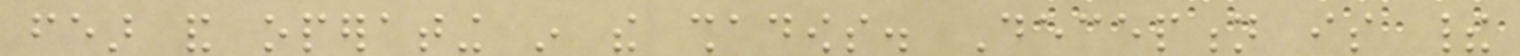fear and operating in the shadows. Deception is their
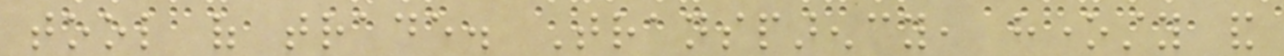tool of trade. Transparency, honesty and
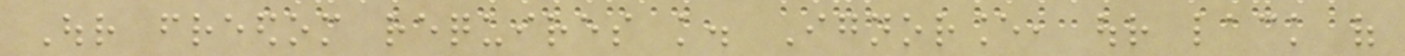Our freedom requires knowledge. Ignorance, our lack of
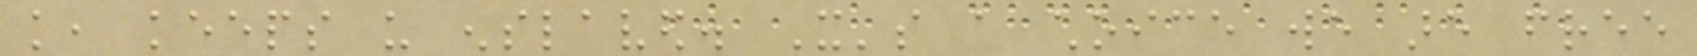knowledge, keeps us enslaved. It's a choice we are free
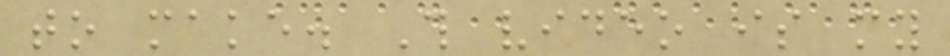to make. This video is my
